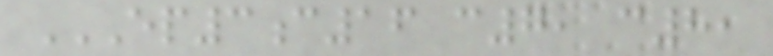EP3C16 C7, C8,
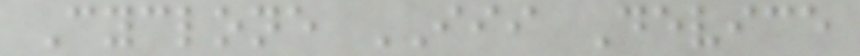Cyclone III Device
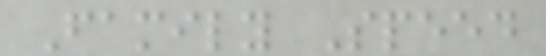Family Speed
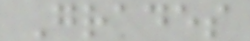Grades
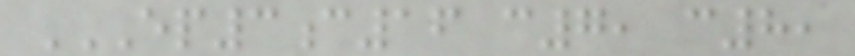EP3C16 C7, C8,
